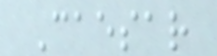Caesar
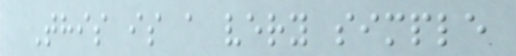This is a very simple
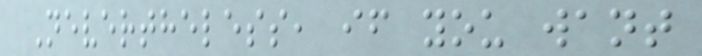Nevertheless, if you want
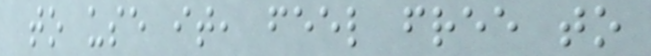to use it, feel free to
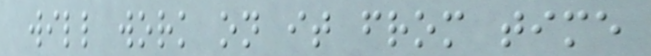will work on it from time
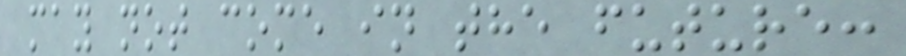may not come in the future:
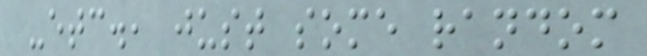-etc., just some random
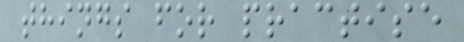things for practise
